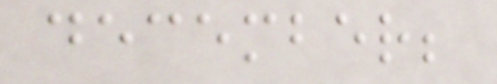december;
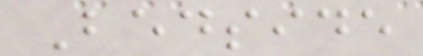Bedside
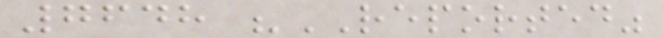7648 "REPORTED"
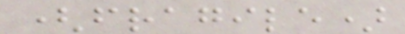(fragile)
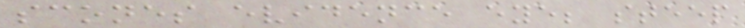scones evidence eye; steep
